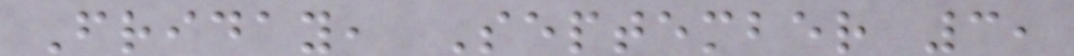Friday, September 3,
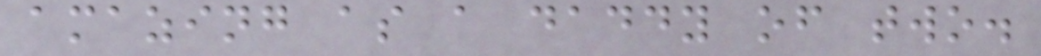amazing as a daddy of two.
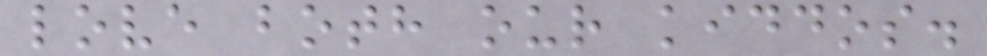love both our kiddos.
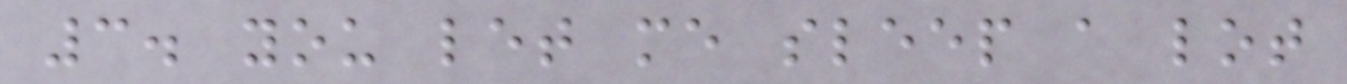3. you let me sleep a lot
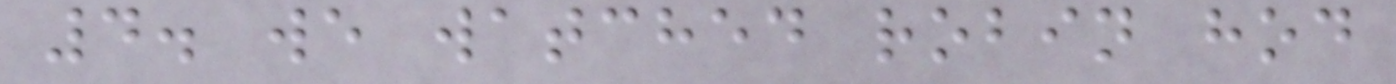4. we watched robin hod
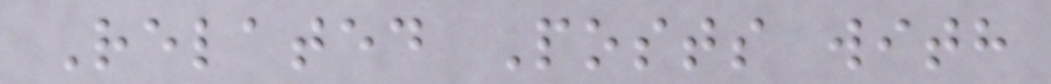Related Posts with
